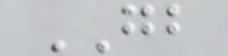GB
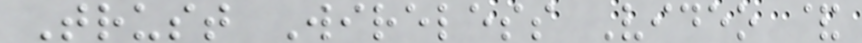Trust Wireless Video &
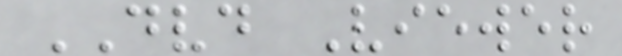DVD Viewer
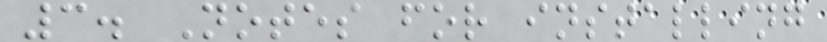3. Notes for installing
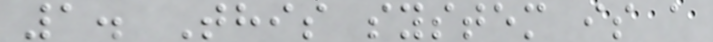1. This system is a
